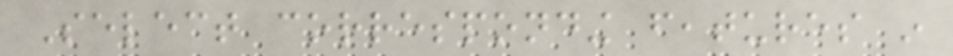Select corresponding features in
